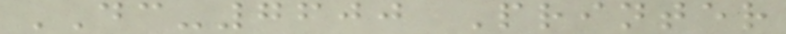DC-7600 Printer
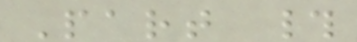Part #
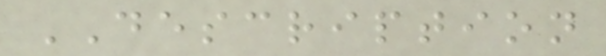DESCRIPTION
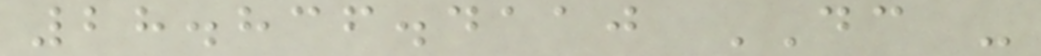28.836.4110 DC -
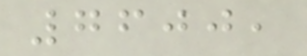7600,
